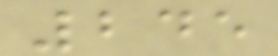245
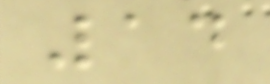14
